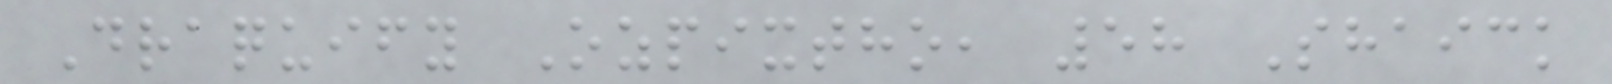Draquify Ozpixtho, 58 Shaick
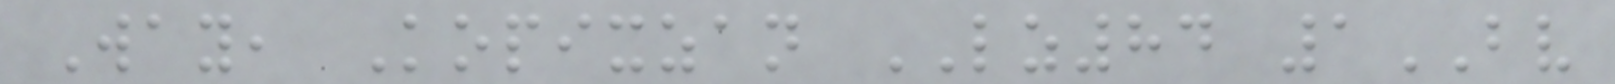Way, Kopixzan LZ84 1BV
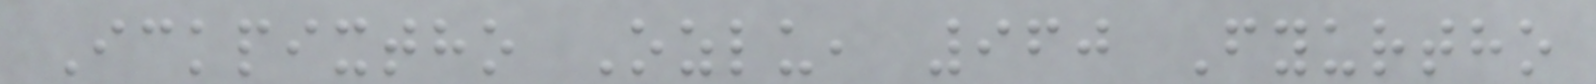Ickpixtho Ozlu, 960 Fyurtho
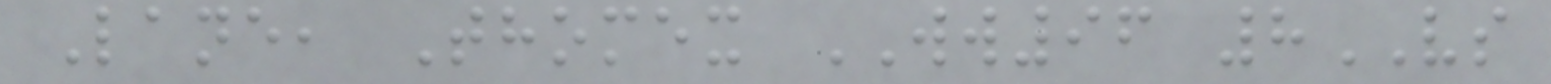Lane, Thomex WW96 8VS
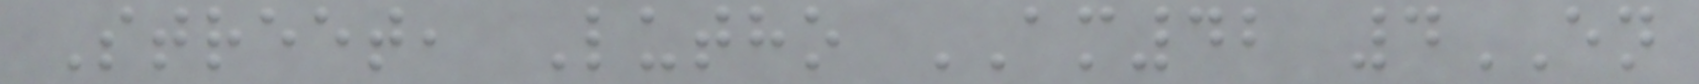Street, Lutho AM42 4EN
